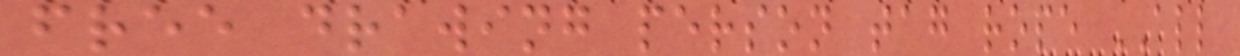free drawing person tag rope ALL
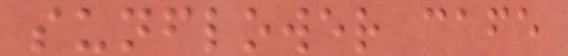sunflower cafe
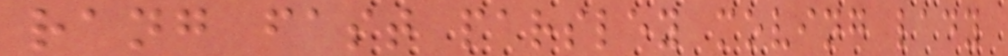rang fast parsley moving lady
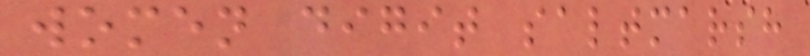women digit saltmarsh
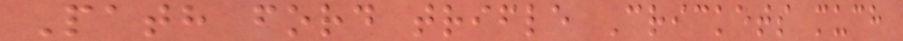Path ford trifle Crickets much
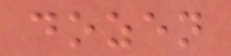dozen
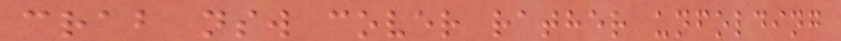crab nsw cover rather unfolding
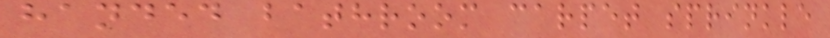handed bathroom carpet sprinkle
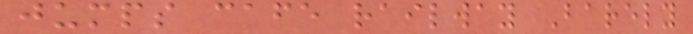jumps cafe railway Barely
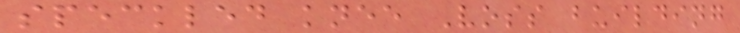speckled knee Voss building
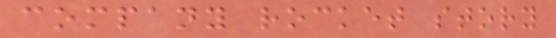company rocket story
